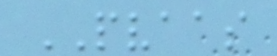PVAAS
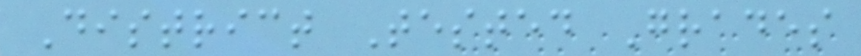District Tested Grades
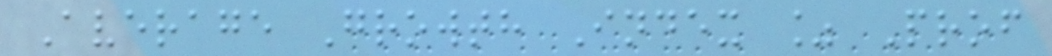Average Growth Index % Prof
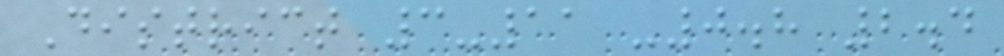District 3-11 -0.8 2.4
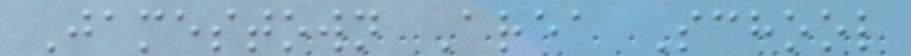Jamestown Area School
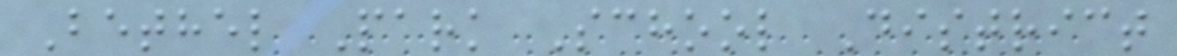Bethel Park School District
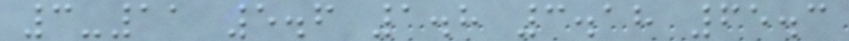3-11 5.6 1.8 3.18 65.3
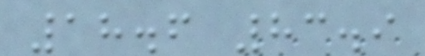18.6 83.9
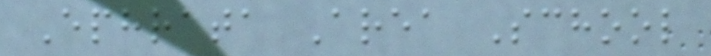Ephrata Area School
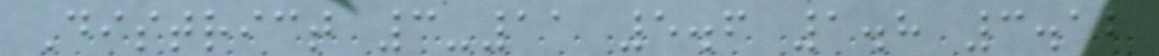District 3-11 5.6 1.8 3.12
